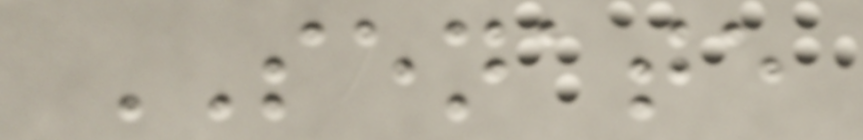SENATE
